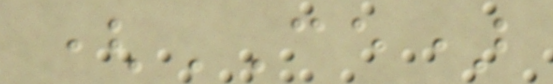(CE)
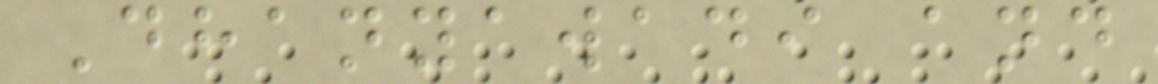Dhanyawadi and
